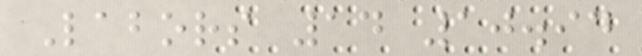Labors 14 10.94
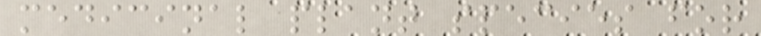medicinal plant species for
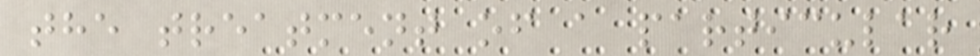the treatment of a particular
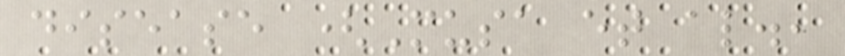disease (Musa et al.,
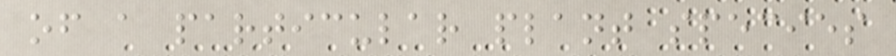of a particular plant species
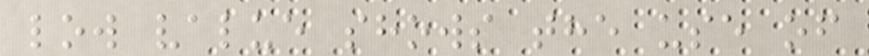low value shows the use of
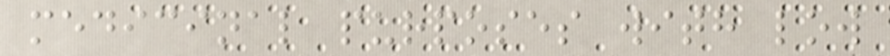medicinal purposes with low
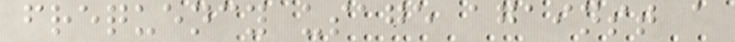frequency usage against a
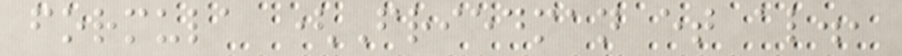formula (Friedman et al.,
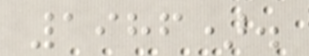1986).
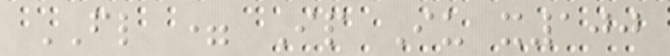FL = Ip Iu x100
